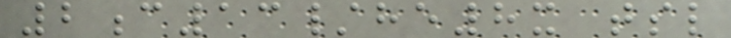2c13/he8x tsl
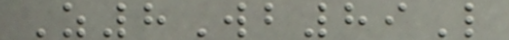Z8Wb89L
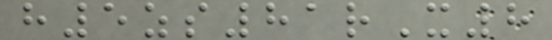h5zs81rX8
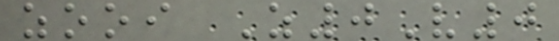zooi Z0V0
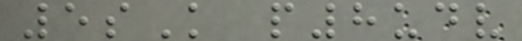5sK p8udv
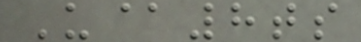U@8ts
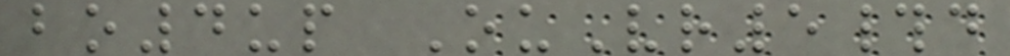bo4up OuVr5#d
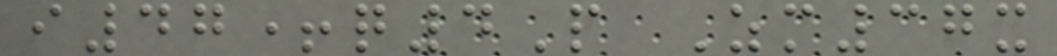i47+q4P Zm37x
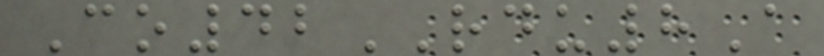Co42RDU8A
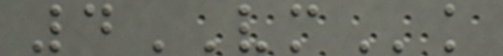4VMk
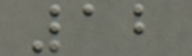12
